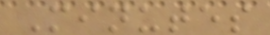Minutes
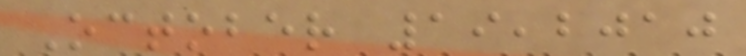October 19,2010
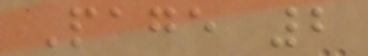Page 2
